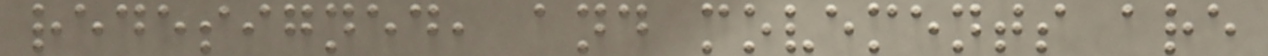redesigned, and movements are
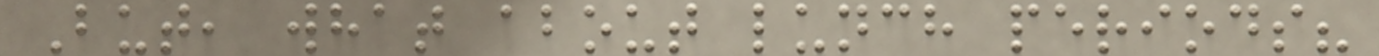But, what about lunch periods?
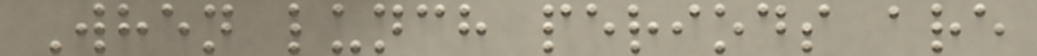When lunch periods are
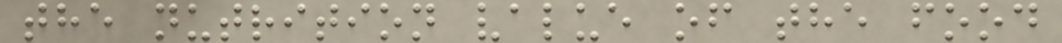the nutrition value of the food
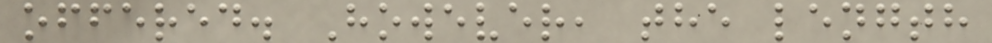offered. However, the length
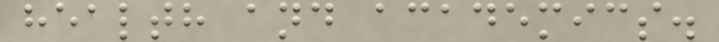health and academics.
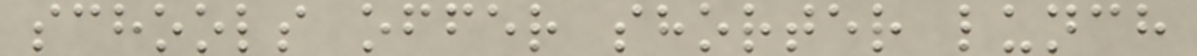schools offer shorter lunch
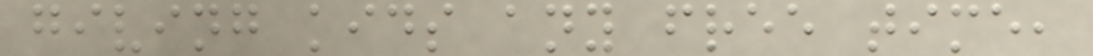giving kids any free time,
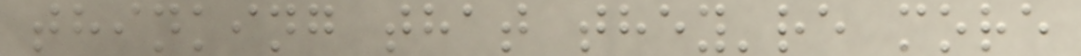thinking that they're more
